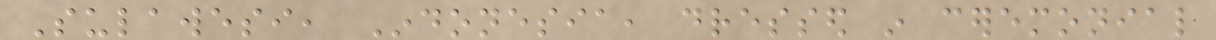Sulawesi, Indonesia, dressed in ceremonial
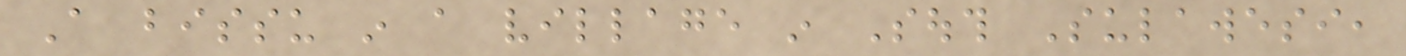A bissu in a village in South Sulawesi,
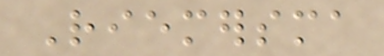Riemersma
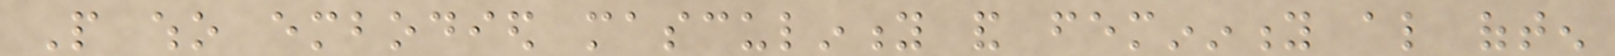People who embodied masculinity and femininity also often
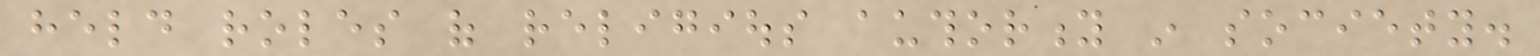held roles of religious authority in society.
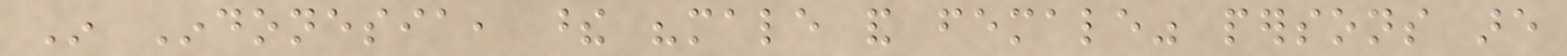In Indonesia, these "male and female" persons are
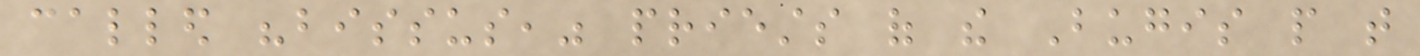called "bissus," priests of the Bugis people that
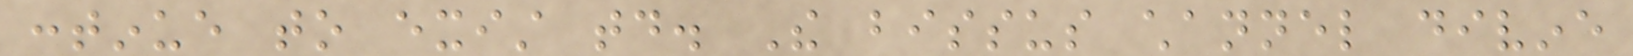continue to exist today. The bissus channel divine
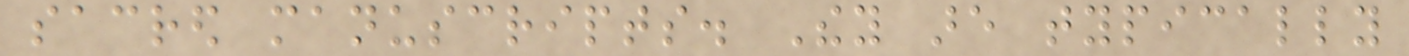sacred manuscripts. They are typically
